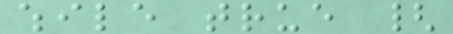while true {
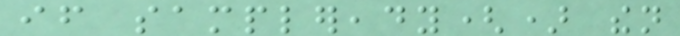if sampleready() then
